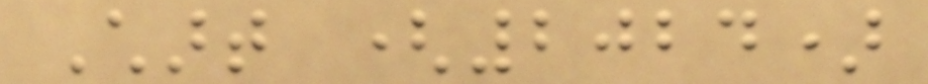Chart (2024)
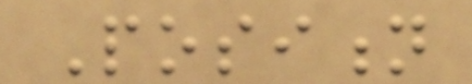Position
